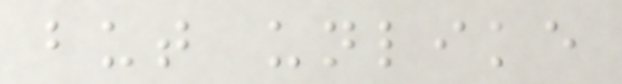but unlike
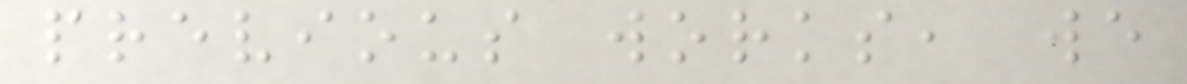previous works, we
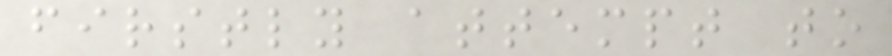firstly attempt to
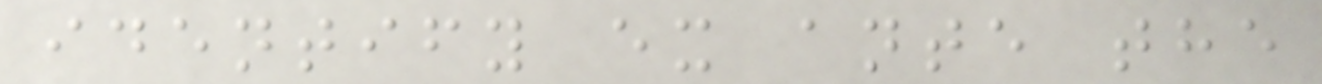identify ex ante the
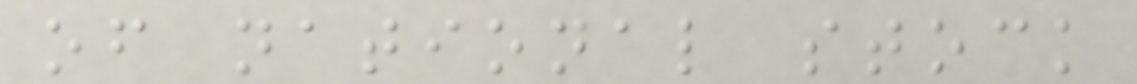of national stock
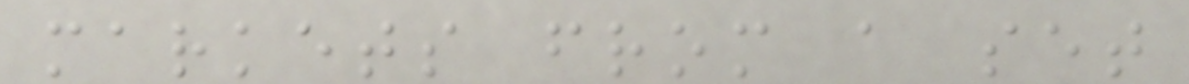markets from a set
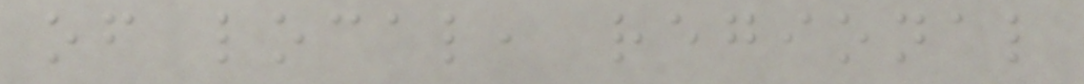of local, regional
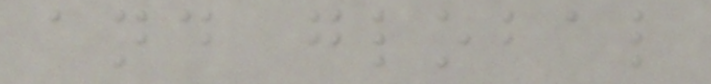and global
